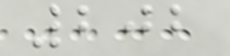202
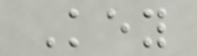Key
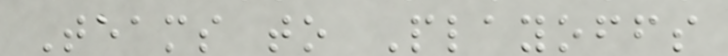Teams to Playoffs
